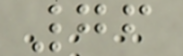76
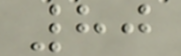80
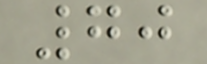70
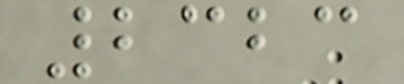2323
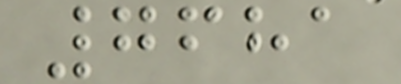7681
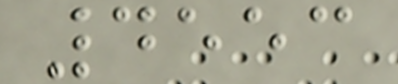4553
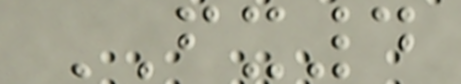FX4
